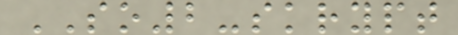SO2-skrypt
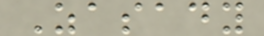Zasady
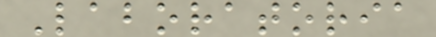Laboratoria
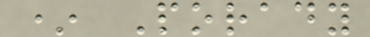* Porady
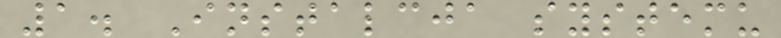1. Instalcja systemu
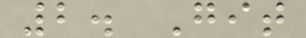2. Git
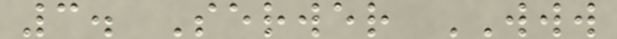3. Serwer WWW
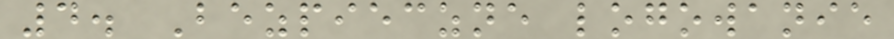4. Bezpieczne logowanie
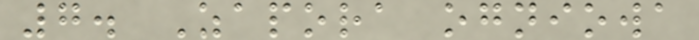7. Zapora ogniowa
